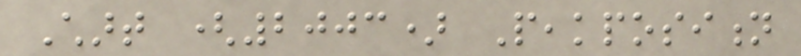Chart (2003) Peakposition
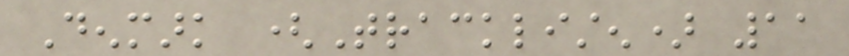Denmark (Tracklisten) 11
